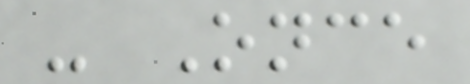- Once
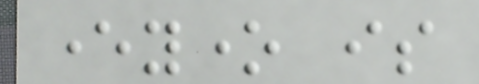everyone is
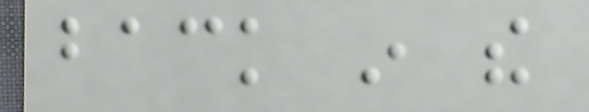back in the
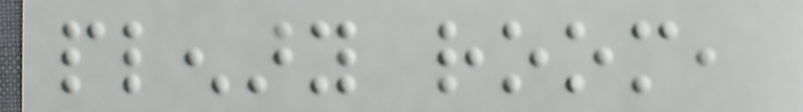plenary room,
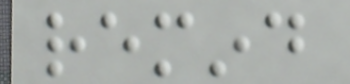remind
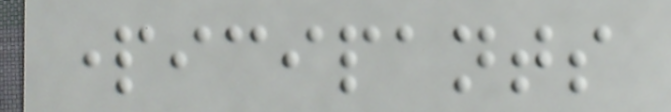participants
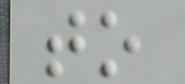to
